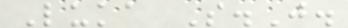Luka S.J.
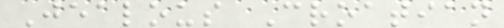Jealous Croatian
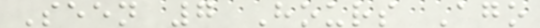Seen 7 Hours Ago
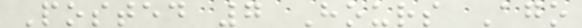Posted 7 Hours Ago
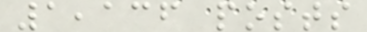1,136 posts
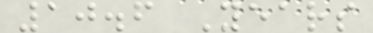10.6 Years
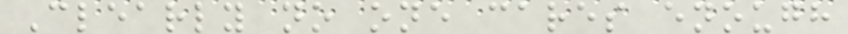Clearly no one cares enough
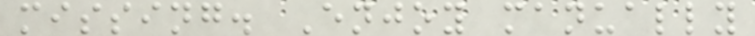missing. Enjoy manually
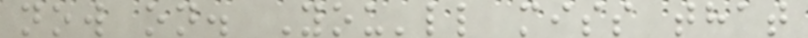now on. You'll miss that
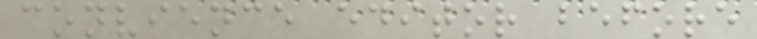convience editor before
